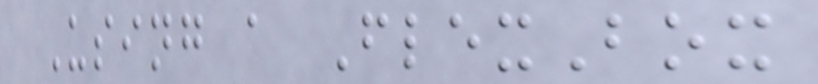Using a FlexBox
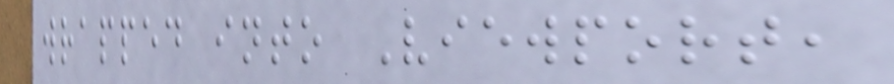wrapped into Viewport,
